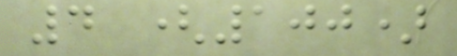4 (100)
